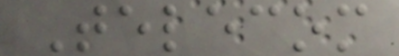Telecom
